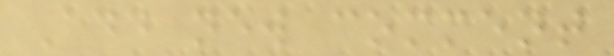Add new comment
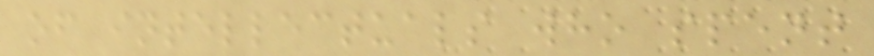of intellectuals who spent
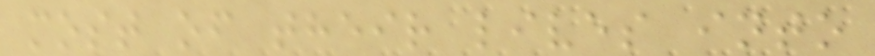most of their lives into
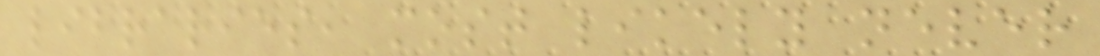libraries, most likely never
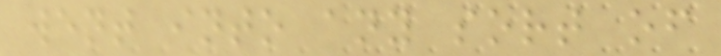went into any sort of
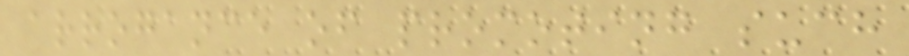arrogance of promoting such
